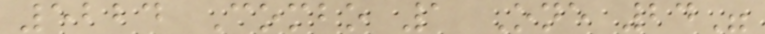5224 Combo 1 One 24"
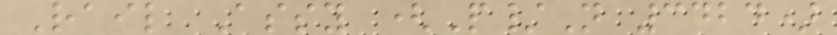Rail Assy (P/N 3424)
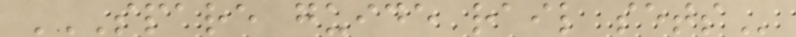SPARE GUIDE RAIL SETS
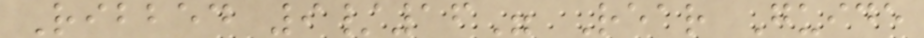Ribbed 9/16" Rear Guide
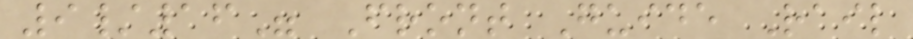9/16" Front Guide Rail
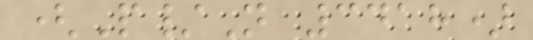(P/N 3418)
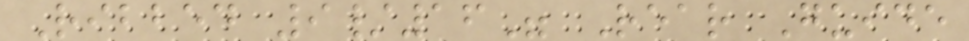Ribbed 9/16" Rear Guide
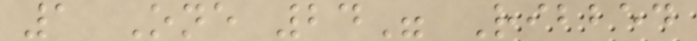1 One 24" Ribbed
